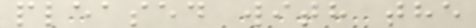pleased with the
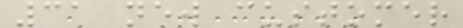31 new customer
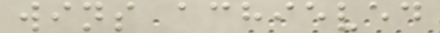wins achieved
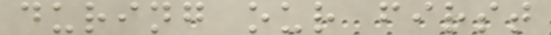during our first
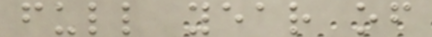full year of
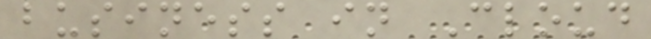business in Cloud
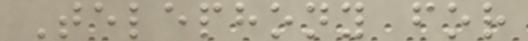Telephony for
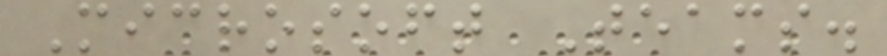Microsoft Teams.
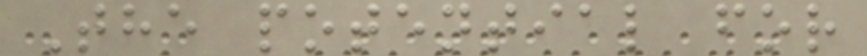The potential for
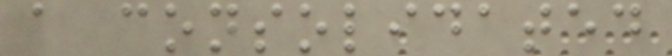a consolidated
